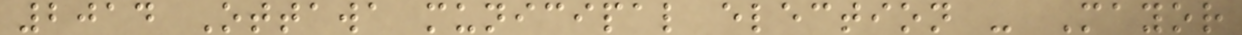2014 Ottawa municipal election - Mayor
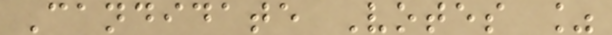Candidate Votes %
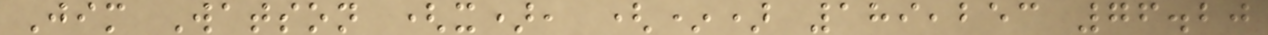Jim Watson (x), (*) 189,253 76.20
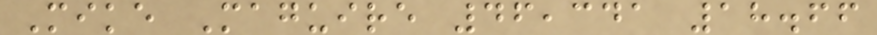Mike Maguire 46,341 18.66
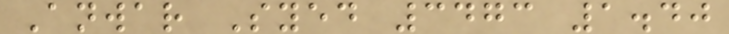Anwar Syed 3473 1.40
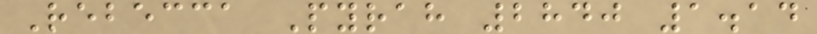Rebecca Pyrah 2840 1.14
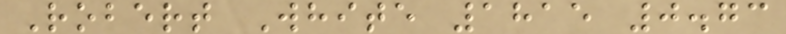Robert White 1815 0.73
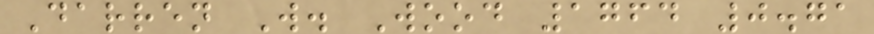Darren W. Wood 1764 0.71
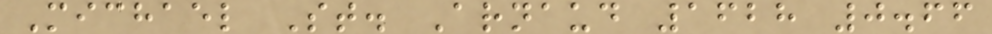Michael St. Arnaud 1628 0.66
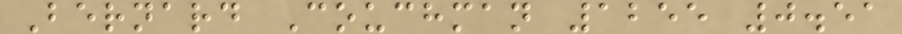Bernard Couchman 1255 0.51
